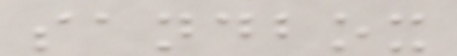sandbox
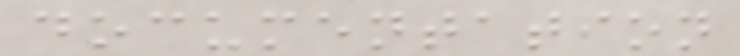documentation
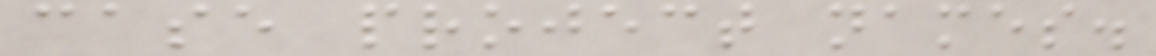case project names.
